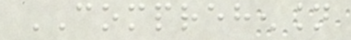COMPREHENSION
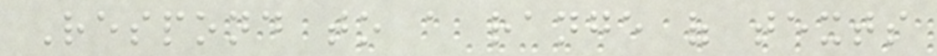Respond to a range of texts
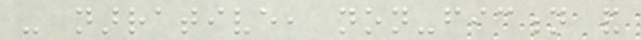- narrative, non-fiction and
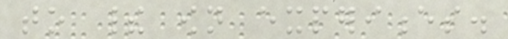to their own experiences.
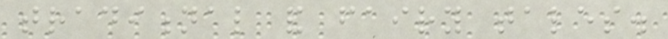traditional and fairy tales.
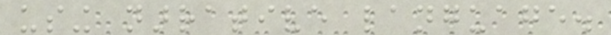using narrative language.
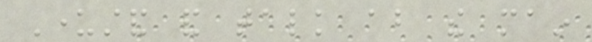Understand and talk about the main
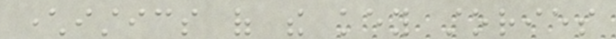characteristics of the key stories
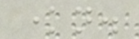known.
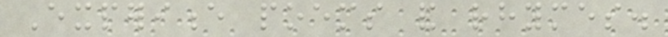Experience poems and rhymes.
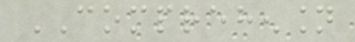COMPREHENSION
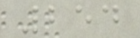254
